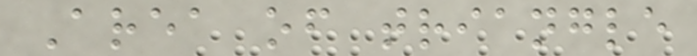Area of triangle
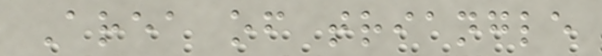Area of triangle
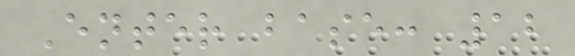Enter base: 12
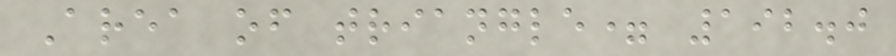Area of triangle= 192.0
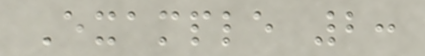Example 2:
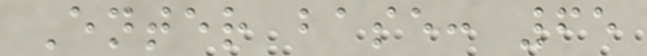Enter base: 65
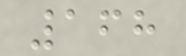168
